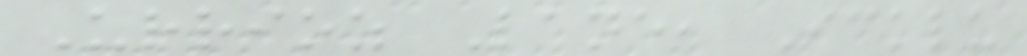Urrioz Lane, Icklu
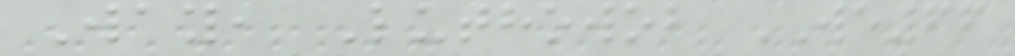Way, Luthowob WE66
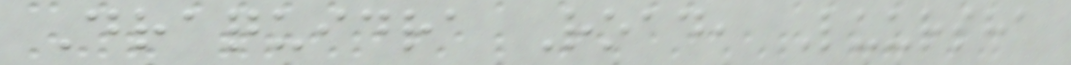Draquidra Road, Luursha
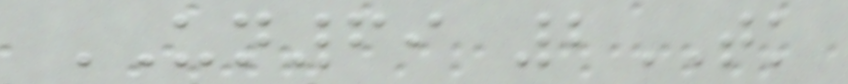UN69 2TK
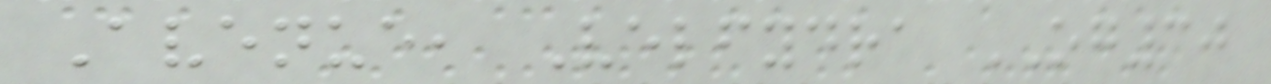Avenue, Velfydra OG30
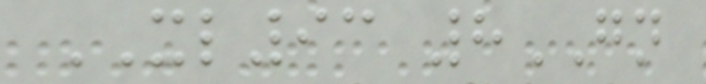XL93 8GN
